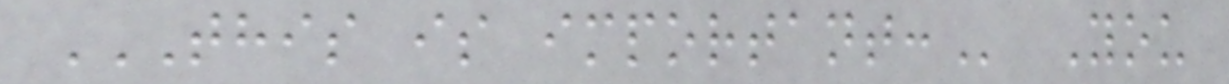THIS IS IMPORTANT: You
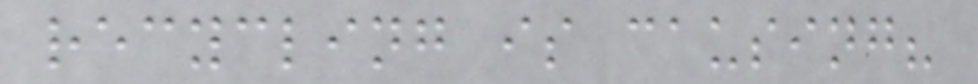recycling is causing?
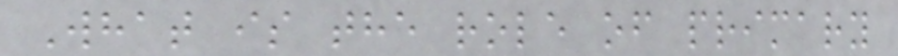What is the role of primary
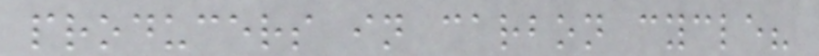producers in carbon cycle?
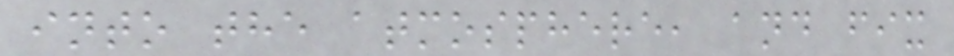into the atmosphere, and fix
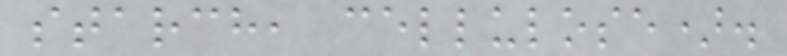starch, cellulose).
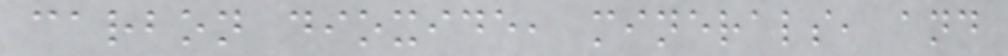carbon dioxide, minerals, and
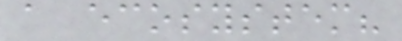a ecosystem?
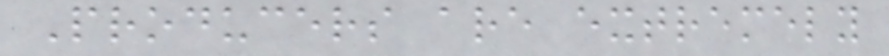Producers are extremely
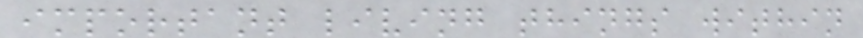important living things within
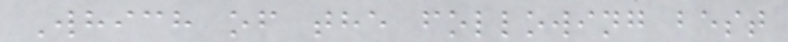Which of the following best
